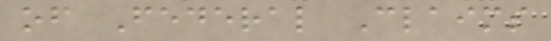of Federal Claims
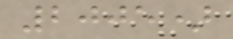2005)
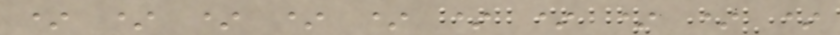* * * * * * * * * *
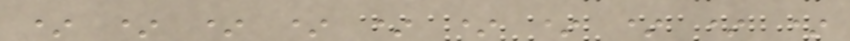* * * * * * * * * *
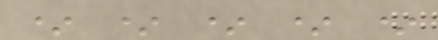* * * * *
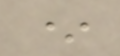*
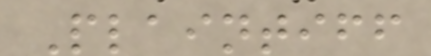Plaintiff
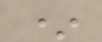*
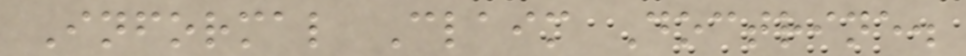Informal Claim Doctrine.
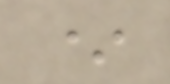*
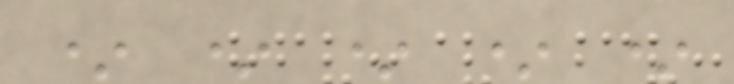* * * * *
